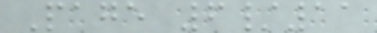Page 6/11
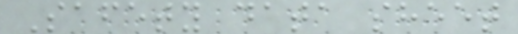Safety data sheet
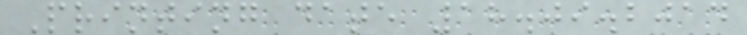Printing date 18.09.2014
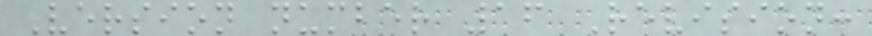Version number 16 Revision:
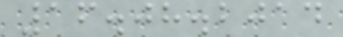16.08.2014
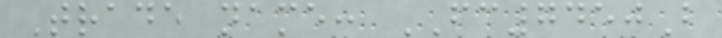Trade name: FC7450B
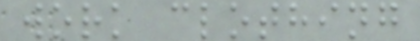work clothing
